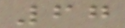67
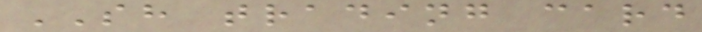SH trading card
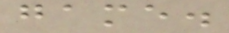game.
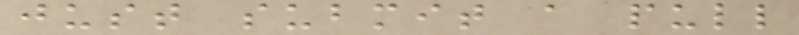just submit a pull
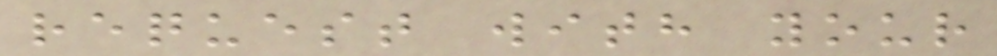request with your
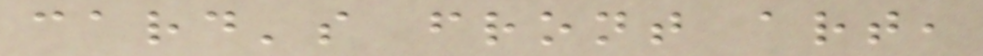card's front art,
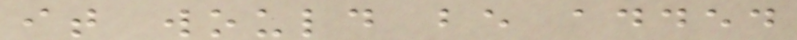it would be added
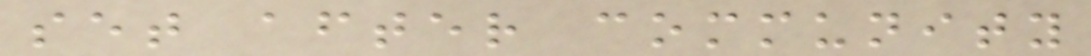set after community
